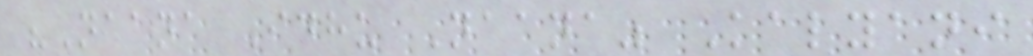"Naana Idhu Naana" Kalyani
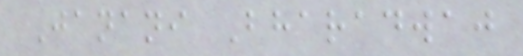Janani Bharadwaj
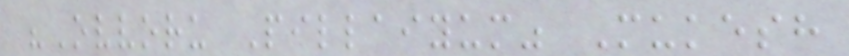"Ovvoru Pillaiyum" Mukesh
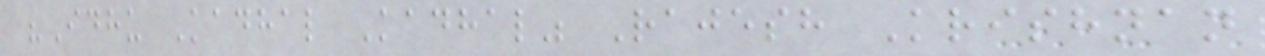"Idhu Kadhal Kadhal" Rajesh Krishnan
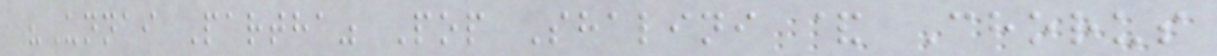"Unnai Partha" Pop Shalini & Chorus
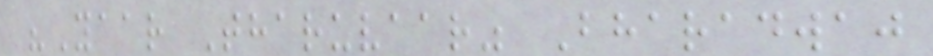"Yaar Tharuvaar" Bharadwaj
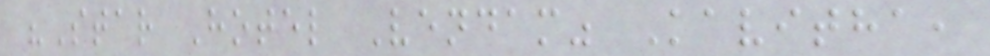"Star Hotel Vendam" Kavitha,
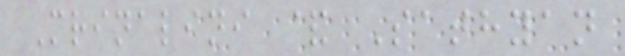Mrinalini & Sathyan
